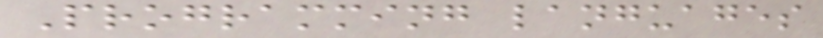Programming languages
